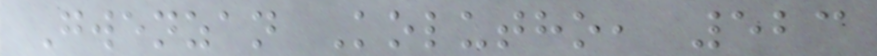Gwenzan Kolutho, 523
